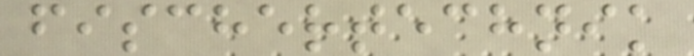fischertechnik
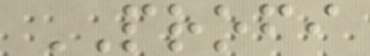PROFI
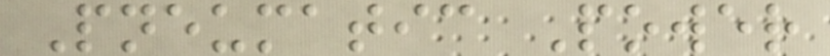Pneumatic Power
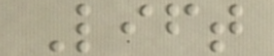Lift
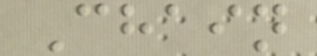Chain
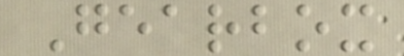Gearbox
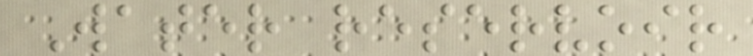Water reservoir
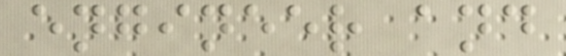engineer and
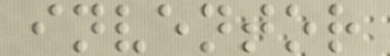inventor
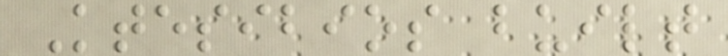Ktesibios built
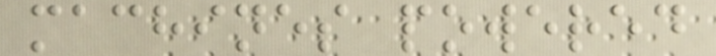machines powered
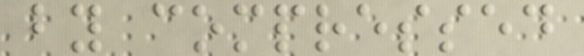by compressed
